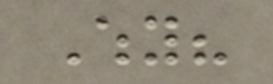Why?
